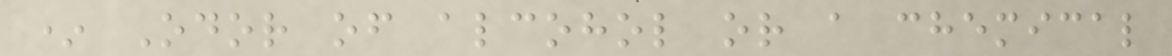* Odor of alcohol or a chemical
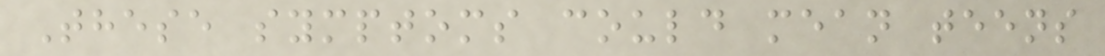These symptoms could mean teens
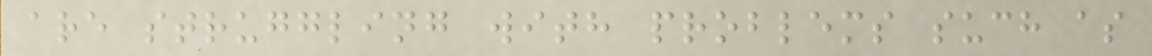are struggling with problems such as
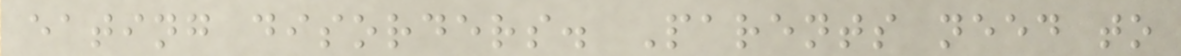eating disorders. Parents need to
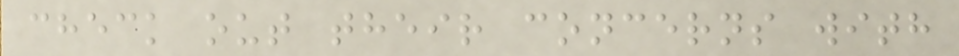check out their concerns with
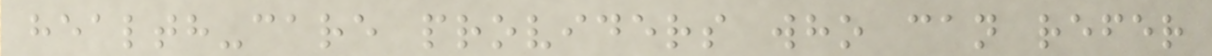health-care providers who can refer
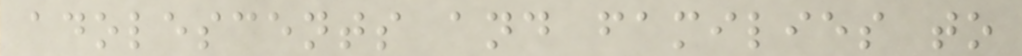adolescents and families to
